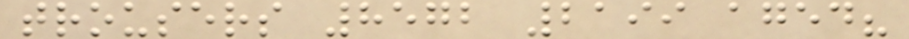trousers 8572 2199 aged?
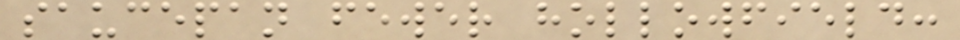saucepan fewer hollowfield:
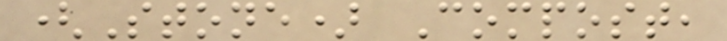(Stone) Compost,
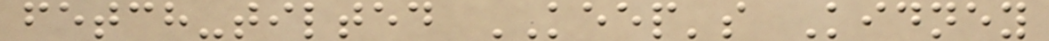fetch-tilted KEEP's Kidney
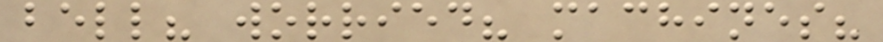bell? worried? machines?
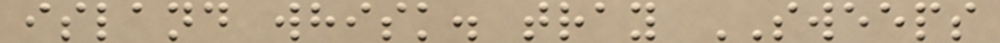island whisk. tray SWEEPS
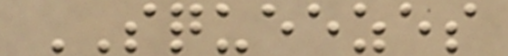SQUEEZES
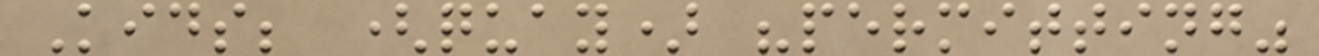Kids; (quay) "permitting"
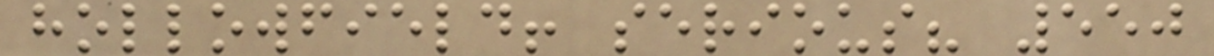hollowfield! serious? 550
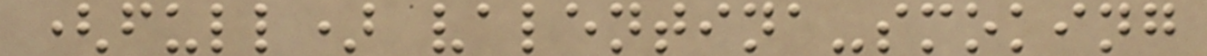(full) valentina-smoking
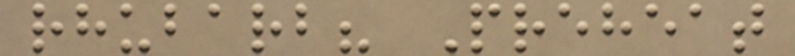rhubarb? Preheat
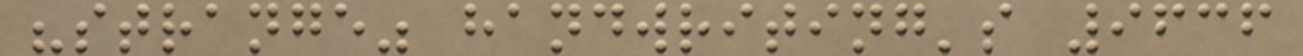"strange" handwriting's 9636
